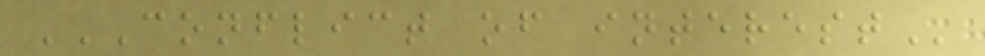CONFLICT OF INTEREST
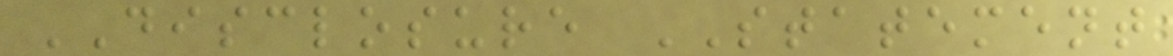DISCLOSURE STATEMENT
